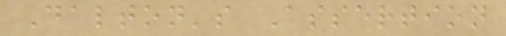Dalton's Assertion
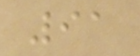91
